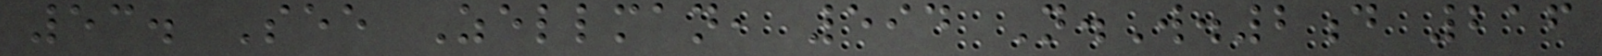53. See Zellman, 594 N.W.2d 216
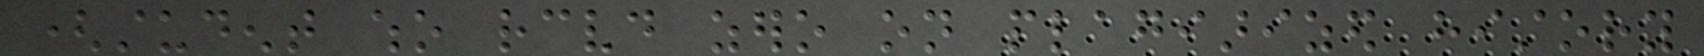(student who received zero on plagiarized history
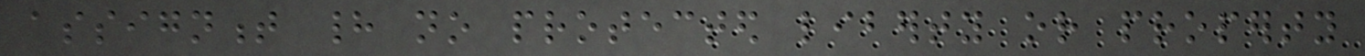assignment had no protected liberty or property
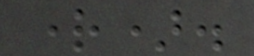right).
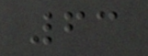63
